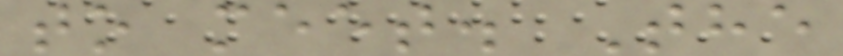to meet. The
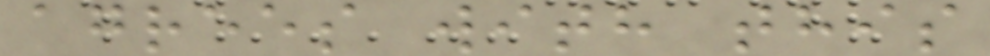agrees with this
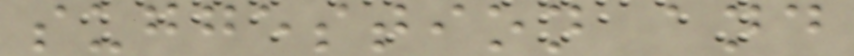suggestion and
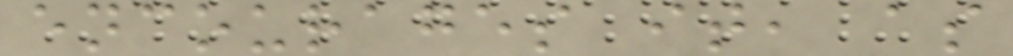encourages it, as
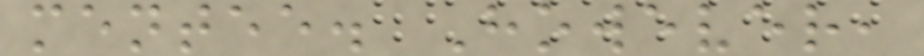mentee. However,
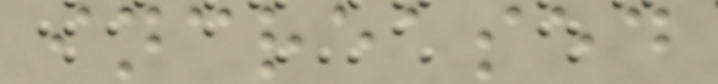increased
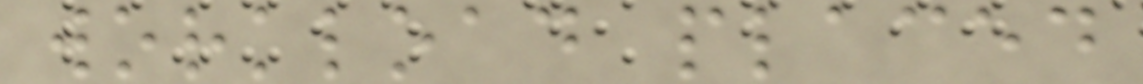workload placed
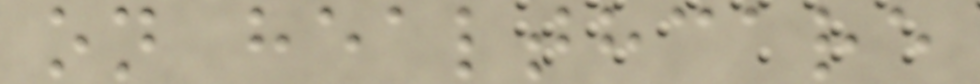on healthcare
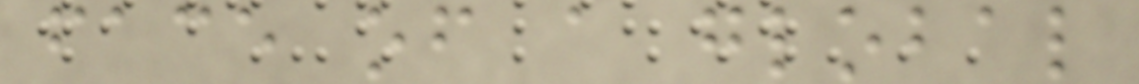face of a global
